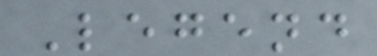Legend
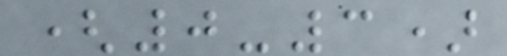(0-3)
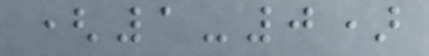(1-0)
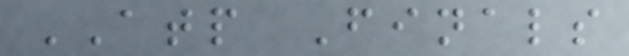ATP Finals
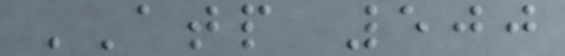ATP 500
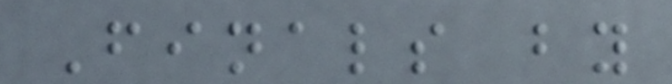Finals by
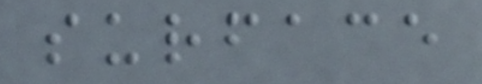surface
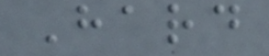Hard
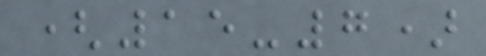(15-7)
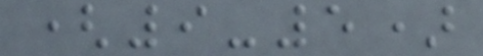(9-5)
